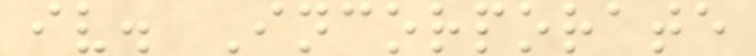iv. Incorporate
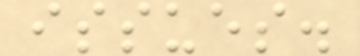issues.
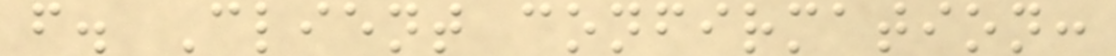f. Client confirmation:
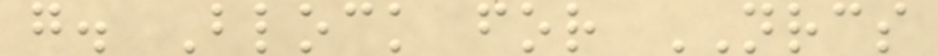g. Block for NRCS
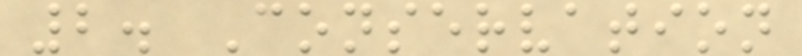2. Conservation
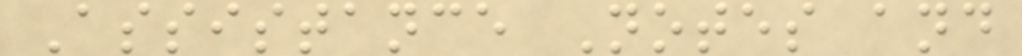Assistance Notes and
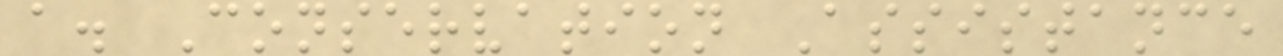a. Conservation Assistance
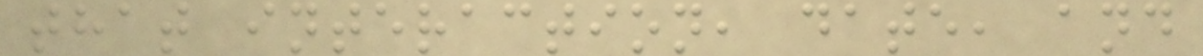that interaction, date, and
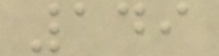149
